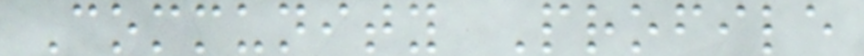Community Profile
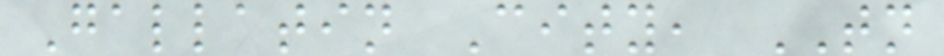Gallatin City, TN
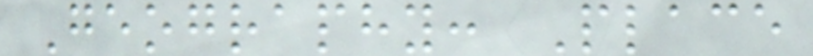Geography: Place
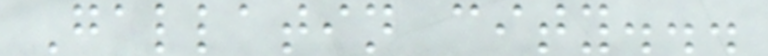Gallatin city...
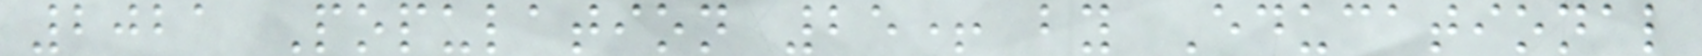2021 Population 25+ by Educational
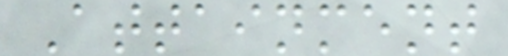Attainment
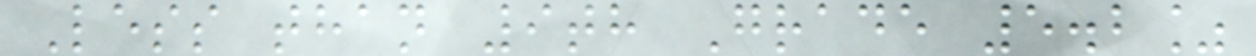Less than 9th Grade 5.2%
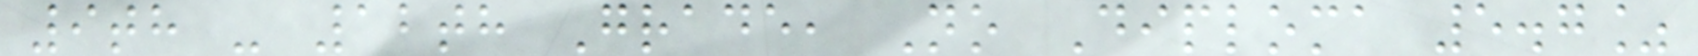9th - 12th Grade, No Diploma 5.7%
